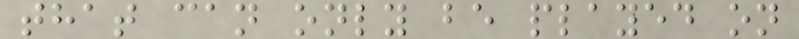that can only be played on
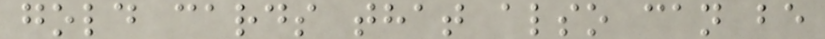gold cards that also can be
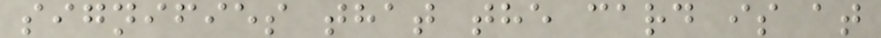signifies that the card is at
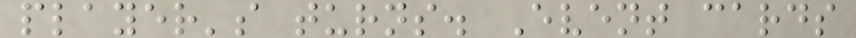player's turns. Event cards
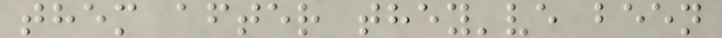them after they've been
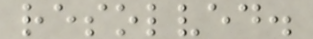resolved.
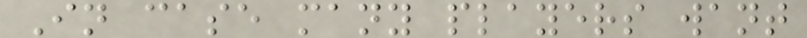In case many players want
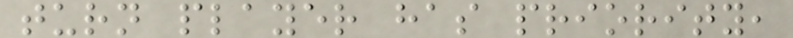turn player has priority,
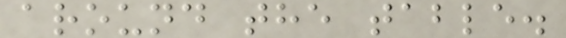around the table.
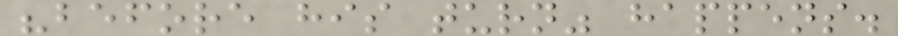"before his turn" happens.
